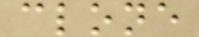clone
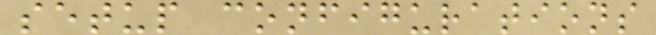setup configurations
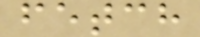fetch
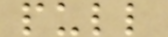pull
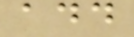add
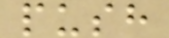push
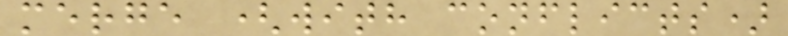merge (with conflicts)
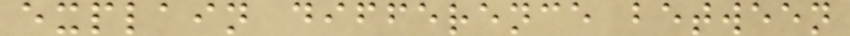explain difference between
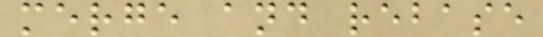merge and rebase
